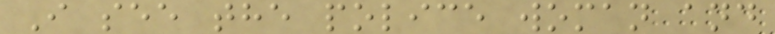I see the police woman and
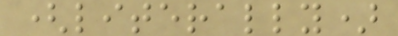(literally)
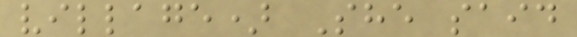village) She said
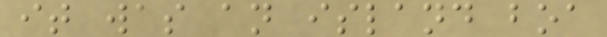it was an island boa
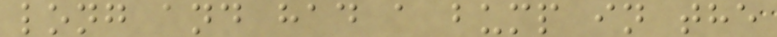long and had a bump in the
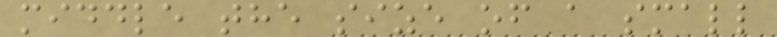middle the size of a small
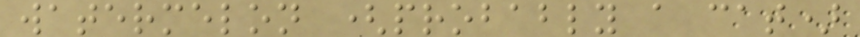watermelon (probably a cat)
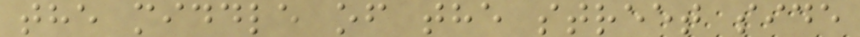the middle of the street side
